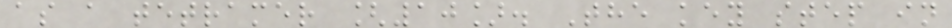as a tetramer [10]. The key step in
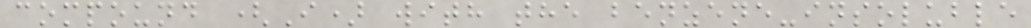compound (I) with the benzene-insoluble
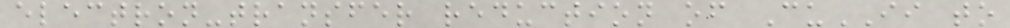electron-transfer reduction of CuII to
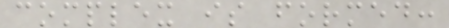complex is formed:
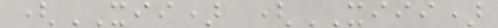(XII) (XIII)
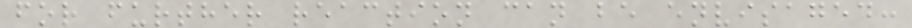for further reaction can be envisaged:
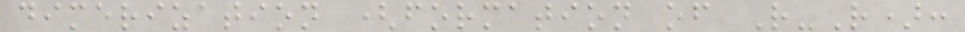dimerization (formation of R-R):
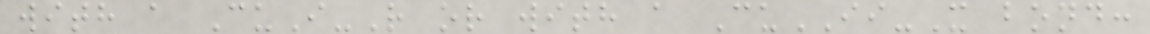with a CuI-R or with a CuII-X bond:
